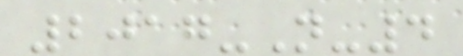2017-N-4
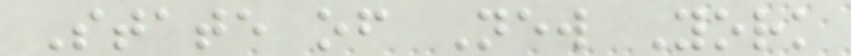State of New York
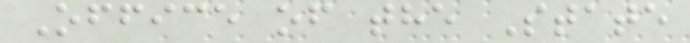Office of the State
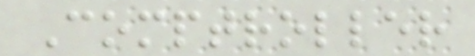Comptroller
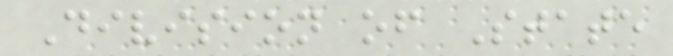Division of State
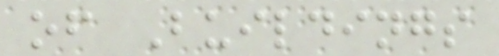of Buildings
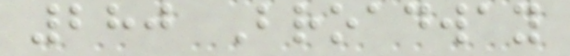280 Broadway
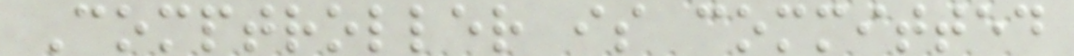Comptroller is committed
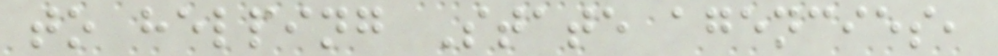to helping State agencies,
